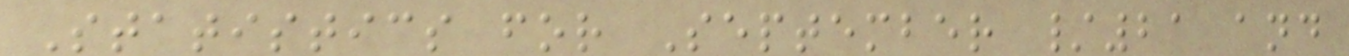Statistics for September /21 and
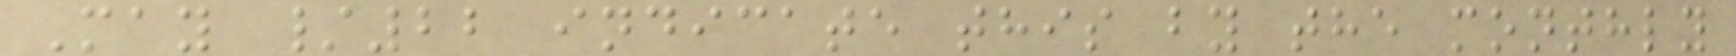May /22 indicate this by the monthly
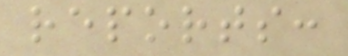reports:
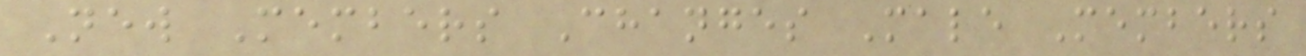New Members Changes Male Members
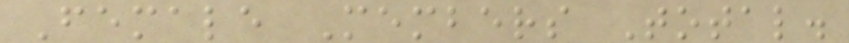Female Members Total.
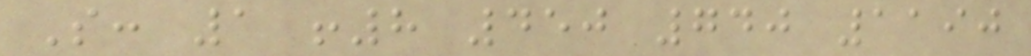S: 1 !8 450 740 1190
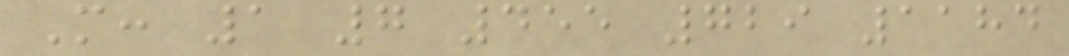M: 1 7 455 729 1184
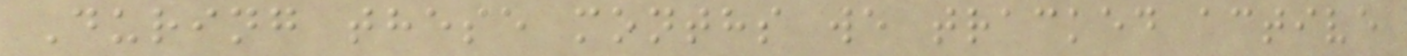During these months we tracked active
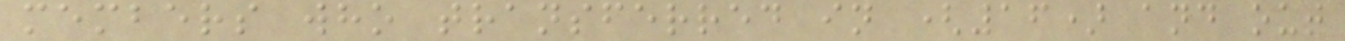members who transferred in (16) and out
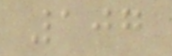107
